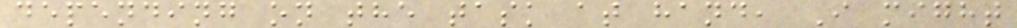depending on the task at hand, I might
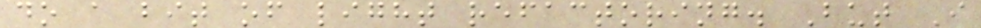do a bit of light refactoring. But I
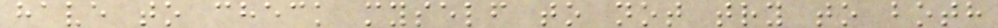have to check myself to not try to both
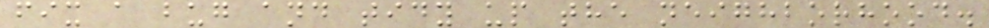fix a bug and tidy up the neighborhood.
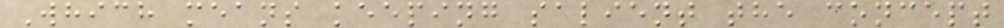Which means keeping salient the concept
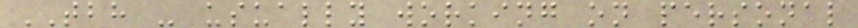TBH - usually working on personal
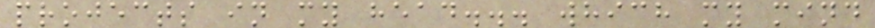projects in my head... which my mind
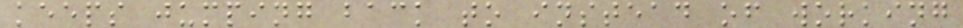keeps jumping back to instead of working
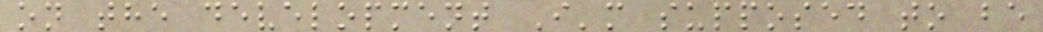on the development I'm supposed to be
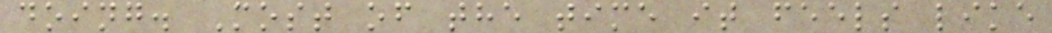doing. Most of the time it feels like
